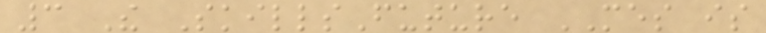3 The SkillsFuture MES is
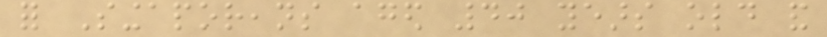for Singaporeans aged 40 years old and
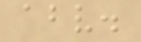above.
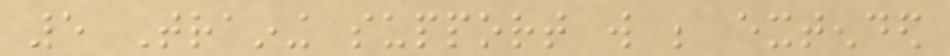5 Training support will be extended
